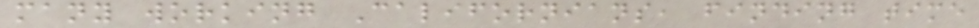many working Californians, finding time
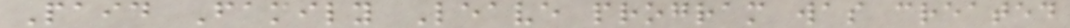Paid Family Leave program was created
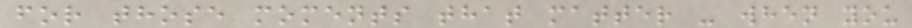for those moments that matter - when you
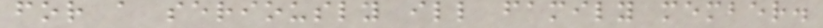for a seriously ill family member.
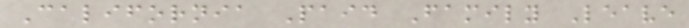California Paid Family Leave
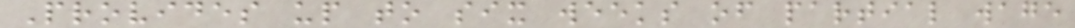Provides up to six weeks of partial wage
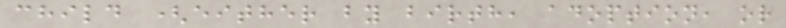child (either by birth, adoption, or
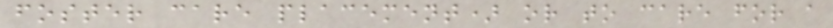foster care placement) or to care for a
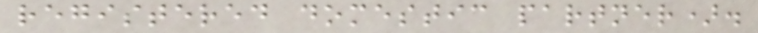registered domestic partner).
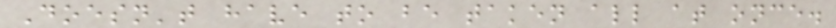Doesn't have to be taken all at once.
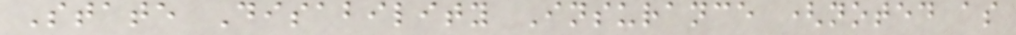State Disability Insurance (noted as
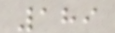189
